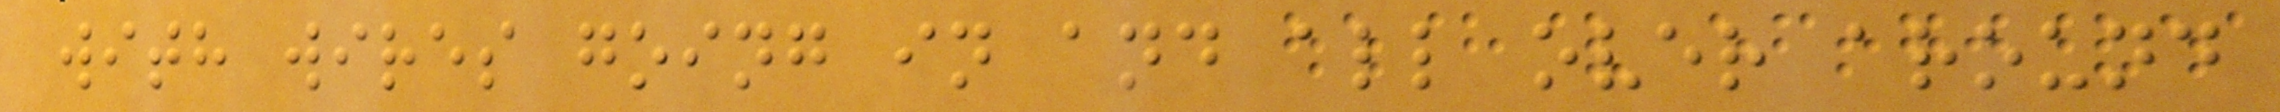with wires going in and all over around
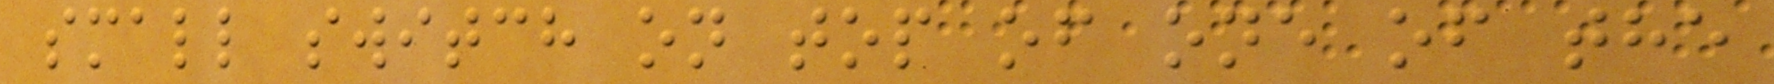small switch on top of one of the
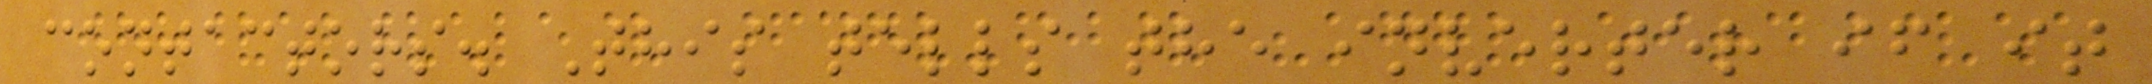contactors. This tells the inverter if it
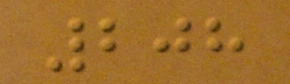208
